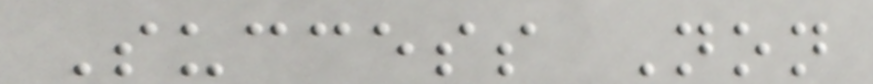Success Non
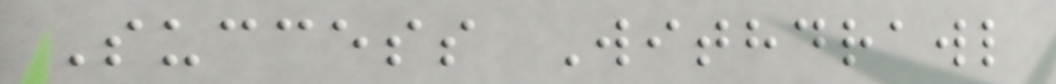Success Withdrawl
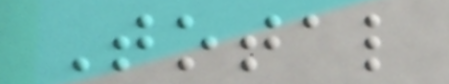Total
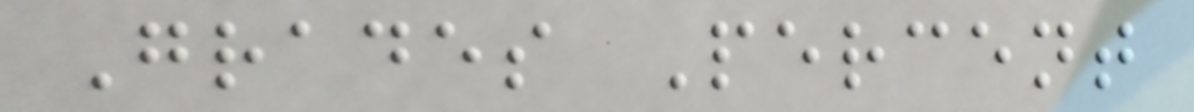Grades Percent
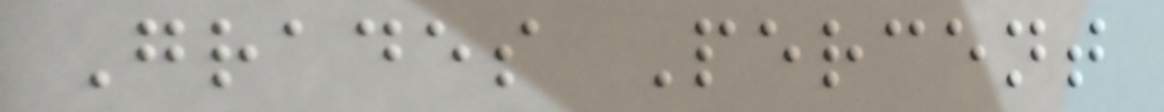Grades Percent
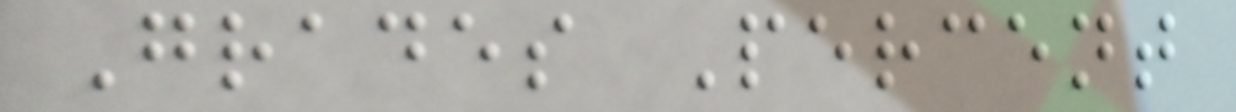Grades Percent
